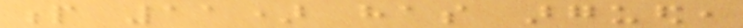p 11) has argued,
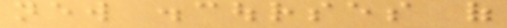new discourses of
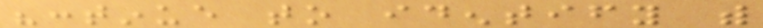"continue to identify with
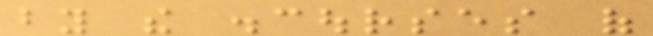by the discourses of
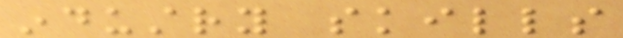industry skills
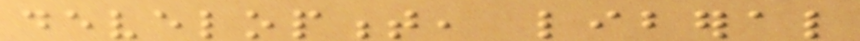development, liberal
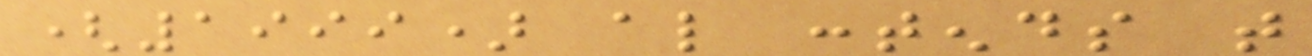(1999) also contends that
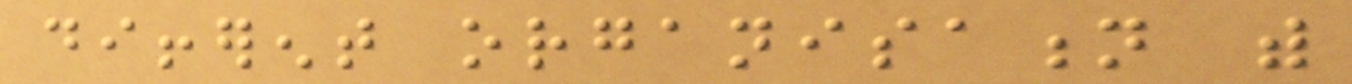different organisation with
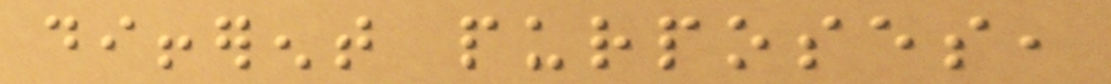different purposes,
